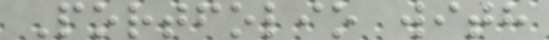Portfolio with
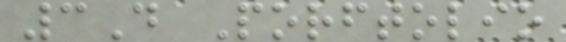3D Porftolio
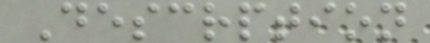Descrption
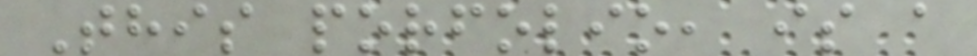This porfolio, is a
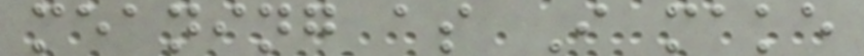meaning as I make
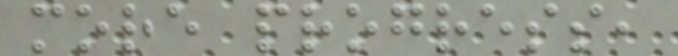more progress,
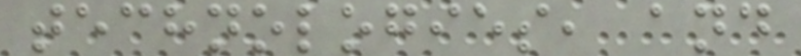technologies, and
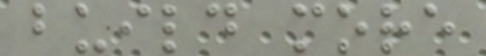build more
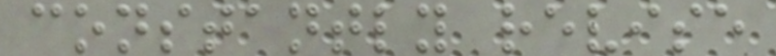constantly revise
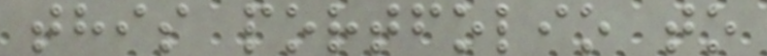this portfolio to
